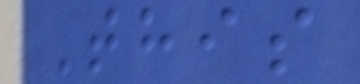This
